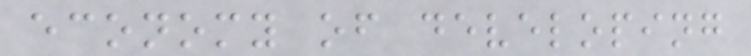economy of developing
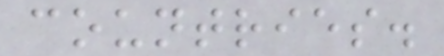countries.
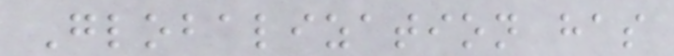Globalization has
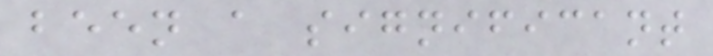been a significant
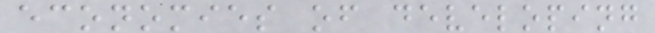economies of developing
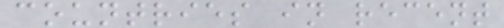countries in recent
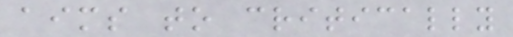aims to critically
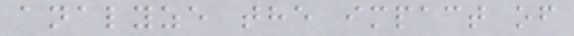analyze the impact of
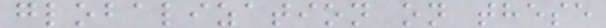globalization on these
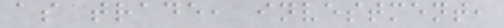as trade, investment,
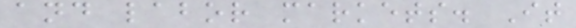and labor markets. It
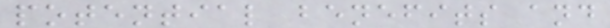potential benefits and
